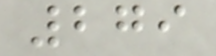279
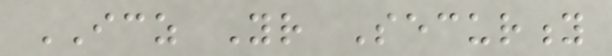ICZ Your Security
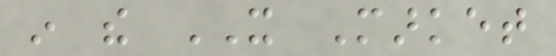in the IT Market
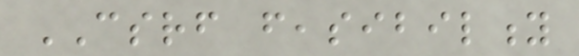CSRF feasibility
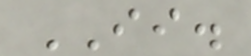II.
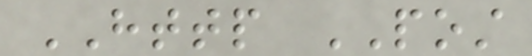HTTP POST
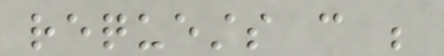requests can be
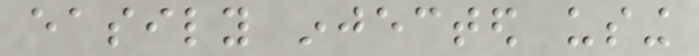easily injected using
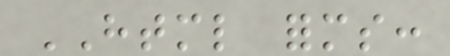HTML forms:
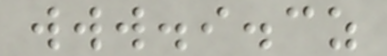www.i.cz
